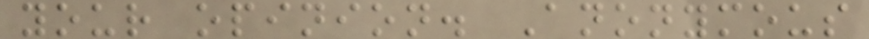your opinion. Anonymous
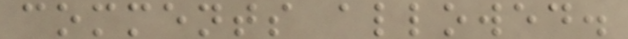comments allowed.
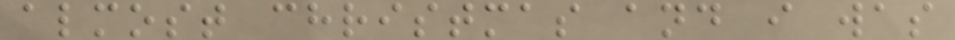almost christmas and i was
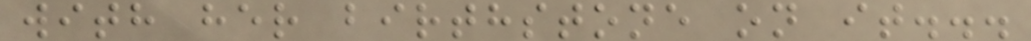with her birthstone on it...
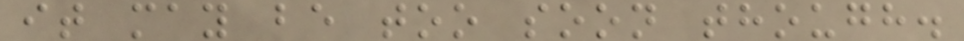it may be too soon though.
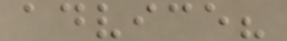advice?
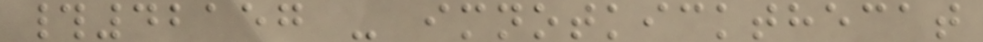#42157 - imnotkickthecat
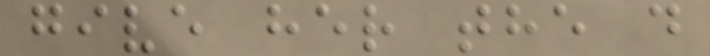give her the d
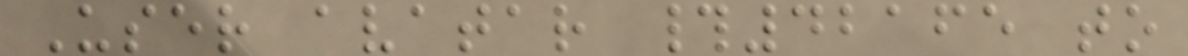User avatar #42165 to
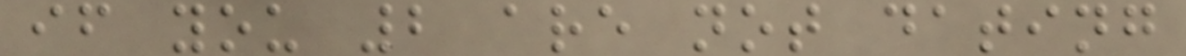if you 2 are not dating
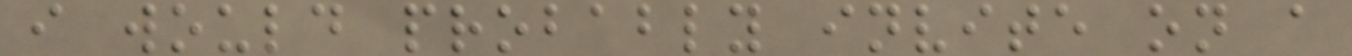i would probably invite on a
